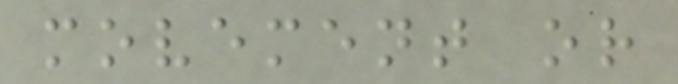movement or
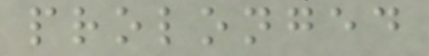prolonged
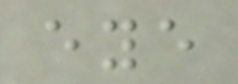eye
